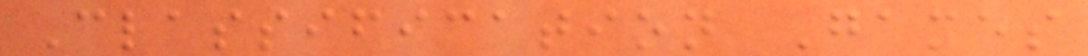Classification Games
